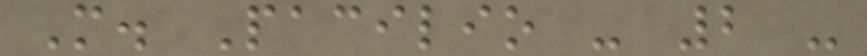M. Pacilio - 2 -
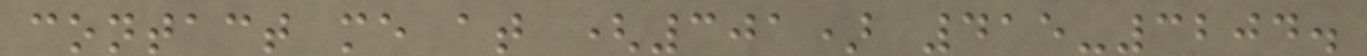contact me at (301) 415-3204.
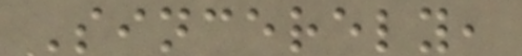Sincerely,
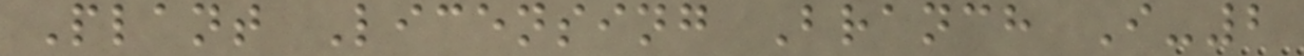Plant Licensing Branch I-2
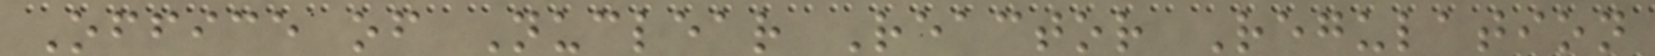Office of Nuclear Reactor Regulation
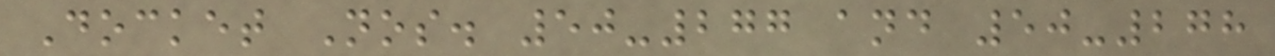Docket Nos. 50-277 and 50-278
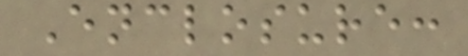Enclosure:
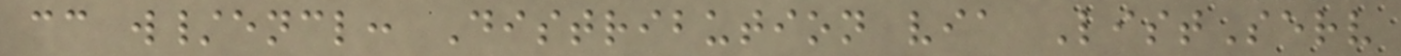cc w/encl: Distribution via ListServ
